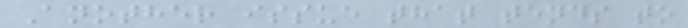Another issue that tends to
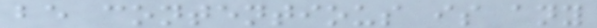be contentious is any
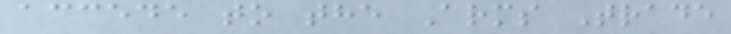accede to the Arms Trade
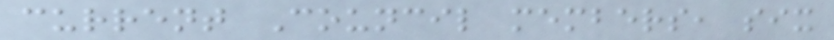current Council members, six
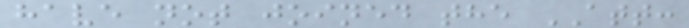have not joined the ATT:
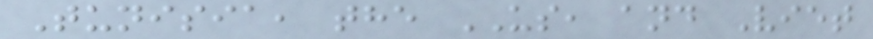Tunisia, the US, and Viet
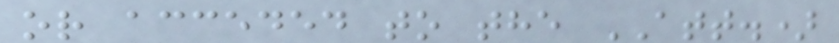or acceded to the ATT.)
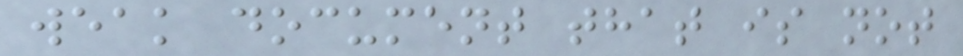weak document that is not
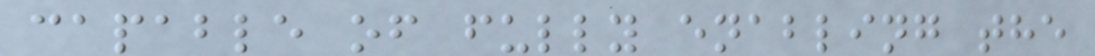capable of fully enabling the
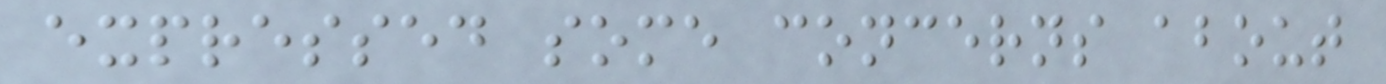expressed some concerns about
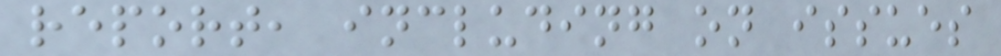report, including on issues
